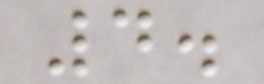4.
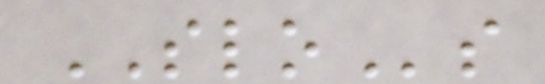SLOs
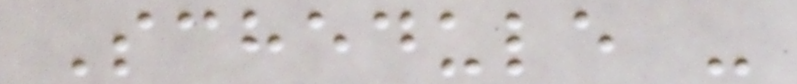Schedule -
